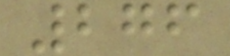276
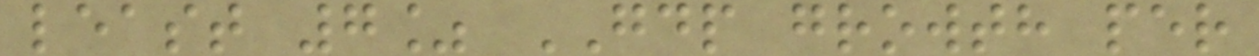least 7% GDP growth per
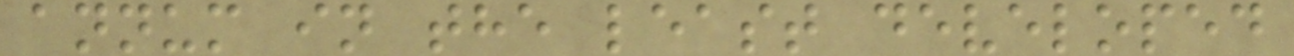annum in the least developed
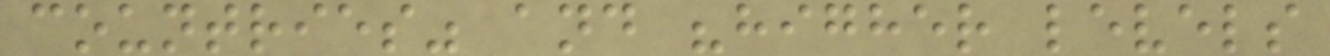countries" and "higher levels
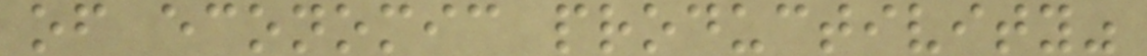of economic productivity"
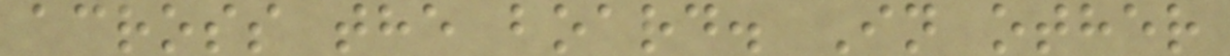across the board. In other
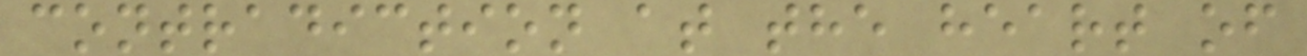contradiction at the heart of
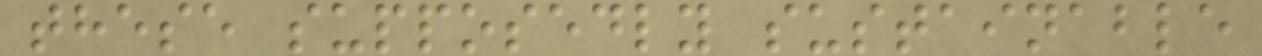these supposedly sustainable
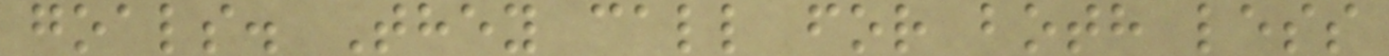goals. They call for both less
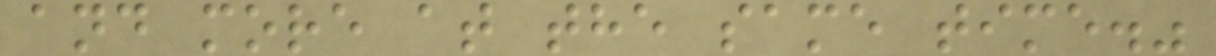and more at the same time."
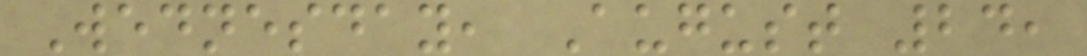Wednesday, August 24,
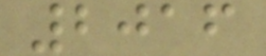2016
